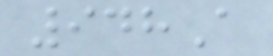948A
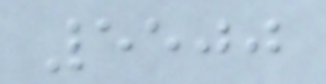5500
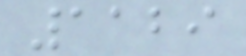1129
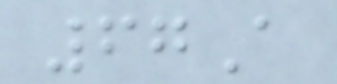67A
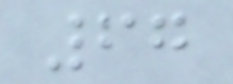67
